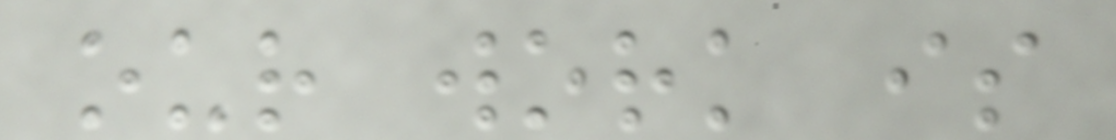our work is
